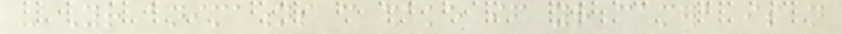- Your animations can shake if your camera is not
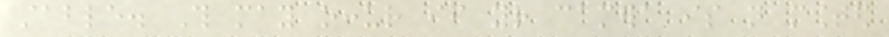stable. This may occur if your camera is not mounted
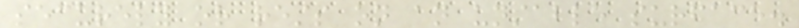securely or rests on an unstable surface.
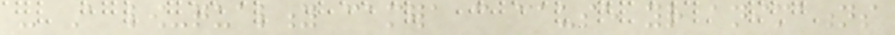- A low-quality camera can cause your animations
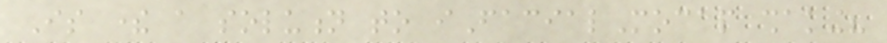Is there a solution to iFacialMocap shaking?
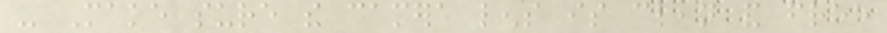- Make sure the camera lens is clean and free
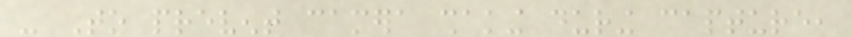- To prevent camera shaking during capture,
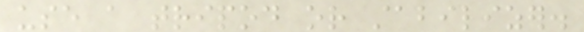use a tripod or stabilizer.
